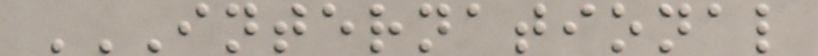INTERNATIONAL
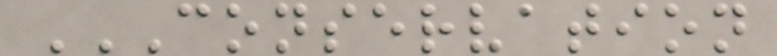CONSERVATION
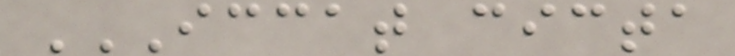ICCAT CICTA
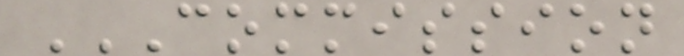COMMISSION
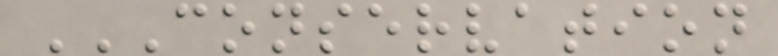CONSERVATION
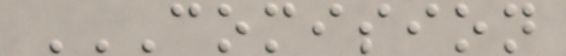COMISION
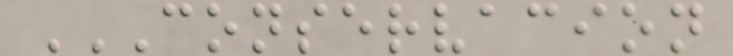CONSERVACION
